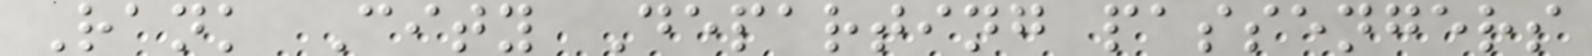Rank City Departing passengers
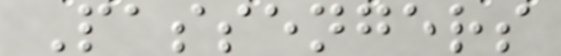Passengers
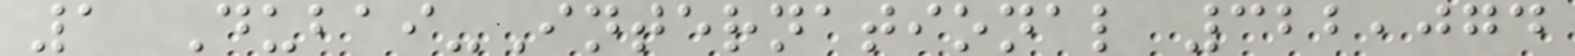1 Dubai-International 322,074
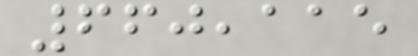660,115
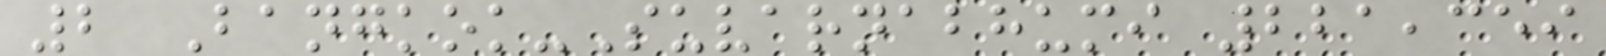2 Bangkok-Suvarnabhumi 221,359
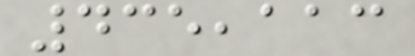435,113
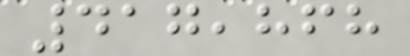417,868
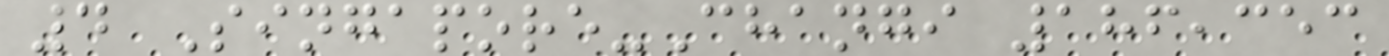4 Singapore-Changi 186,353
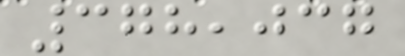378,037
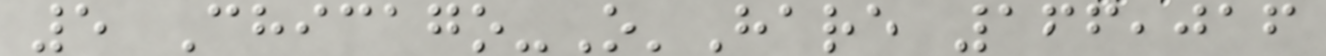5 Chicago-O'Hare 166,016
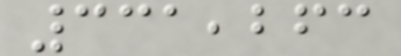331,263
